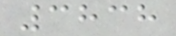3838
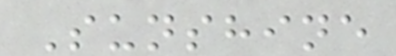Sunshine
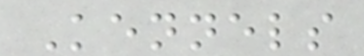Kennels
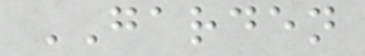GARDEN
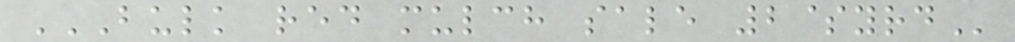BULK RED MULCH SALE 2$YRD
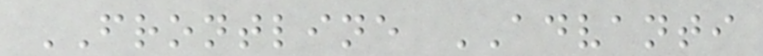FRONTLINE ADVANTI
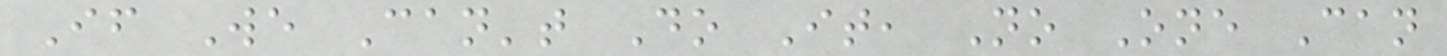If We Can't Do It, No One Can
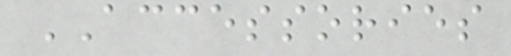ACCESSORIES
